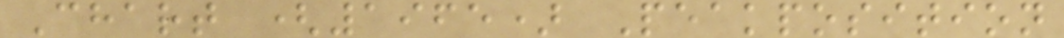Chart (1965) Peakposition
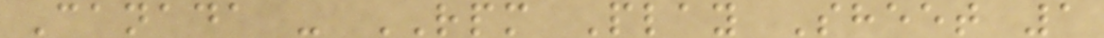Canada - RPM Play Sheet 1
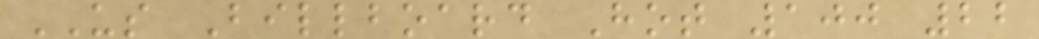US Billboard Hot 100 22
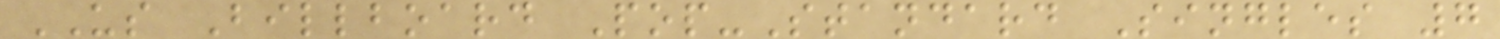US Billboard Pop-Standard Singles 7
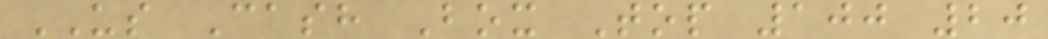US Cash Box Top 100 20
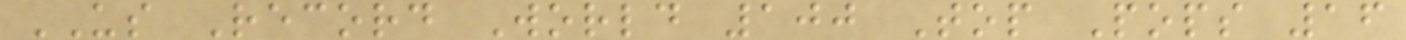US Record World 100 Top Pops 16
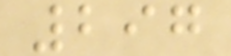297
